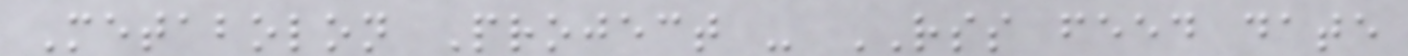Metabolon Project - RSS feed date
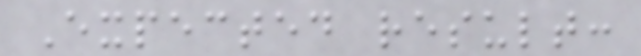Expected result:
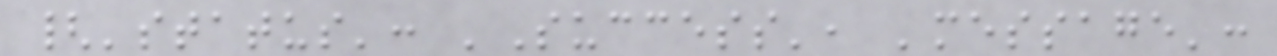{'status': 'Success', 'message':
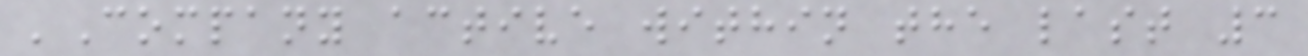'Company active within the last 3
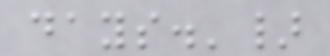days.'}
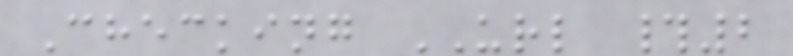Checking URL #2
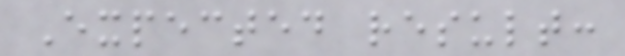Expected result:
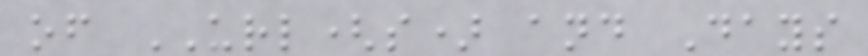of URL(s) and Days
